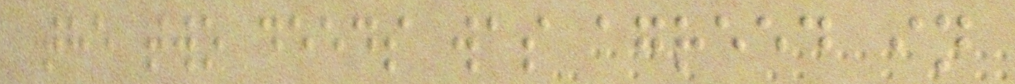the two deeds was agreed in
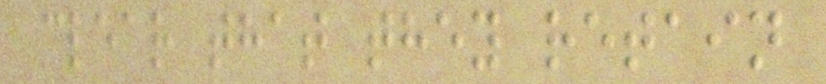clear that they retain
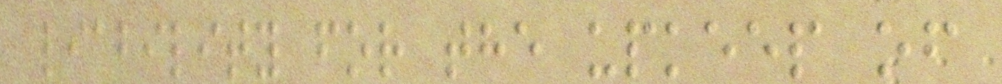liability for the upkeep of
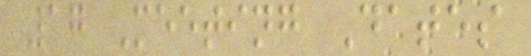17 Meeting Dates
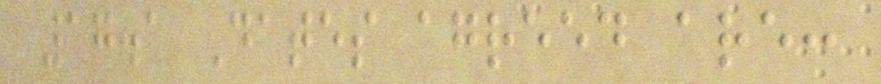17.1 Dates agreed are:
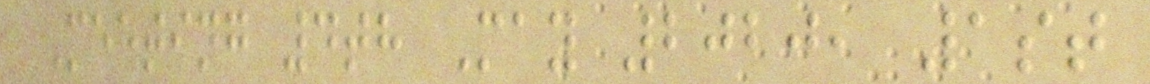Meeting 4th May 2020, 1st
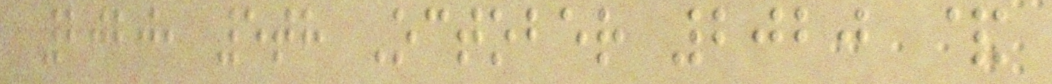2020, 5th October 2020 &
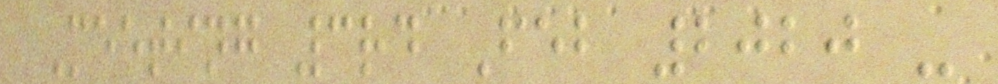Meeting 3rd Feb 2020 -
